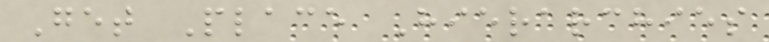Get Place Hierarchies
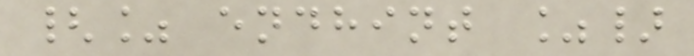{% endhint %}
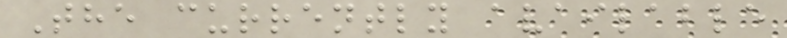The currently available
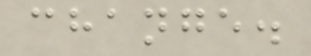change.
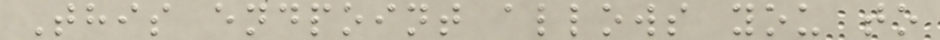This endpoint allows you to
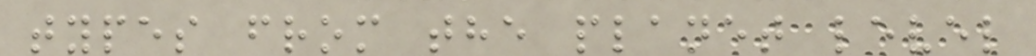types from the planet level
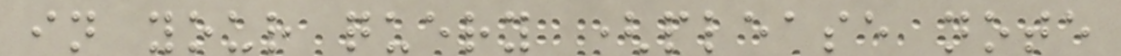in your query (please note
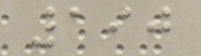190
